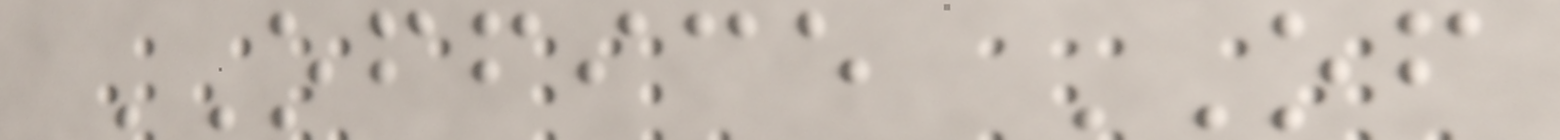OFFICE OF
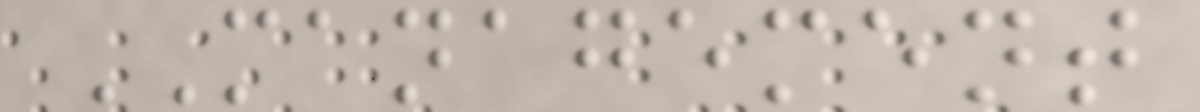MANAGEMENT
